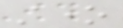stone
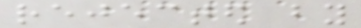rejected by
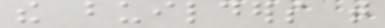the builders that
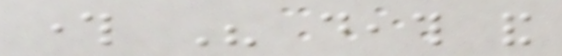through His death and
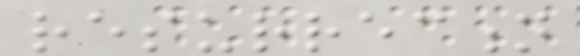resurrection
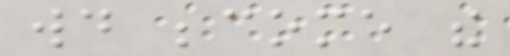would become the
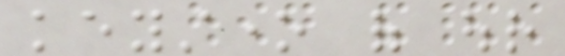keystone of our
